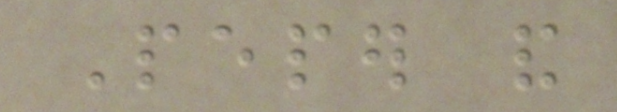Peper and
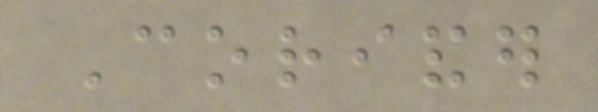Coriander
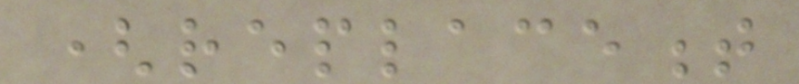(replacement
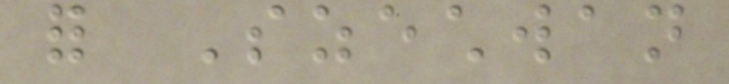for Szechwan
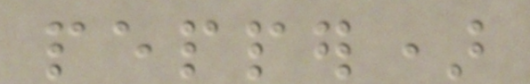pepper)
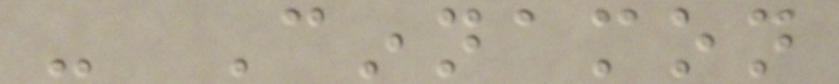- Cinnamon
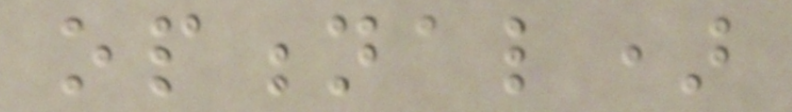optional)
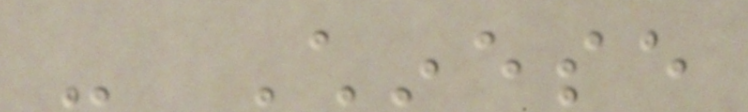- Chinese
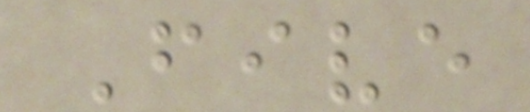Five
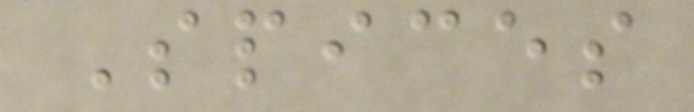Spices
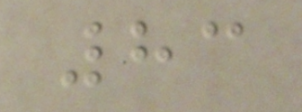83
